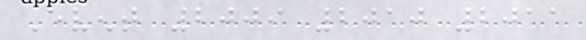Event 2009 2010 2011
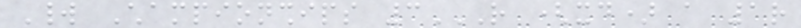World Championships 3R (XD) A 1R
